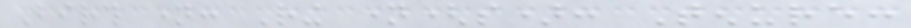Birth name: Ring name(s): Tenure:
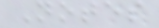Notes
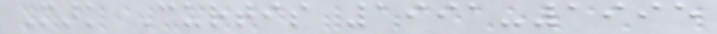Mark Curtis 1991-1995
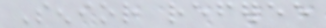Senior referee
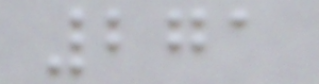271
